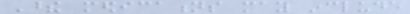These medications may include
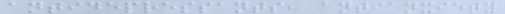antidepressants, antianxiety
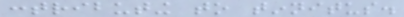contributing to tinnitus.
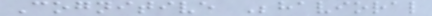Cognitive Behavioral
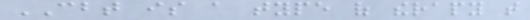CBT is a type of therapy that
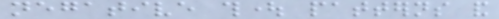negative thought patterns and
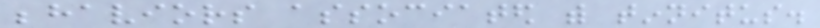behaviors associated with tinnitus.
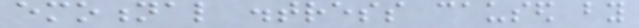emotional distress caused by
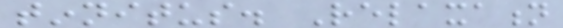tinnitus. Relaxation
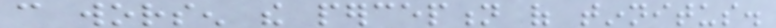can worsen the perception of tinnitus.
